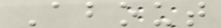About
